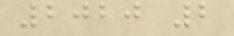2020 2
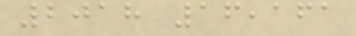2018 16,161
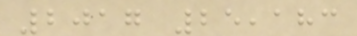2017 25,183
